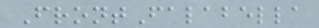FrontFalabella
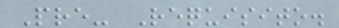Pre- Requisito.
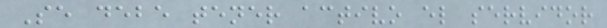Se debe tener activo el servidor
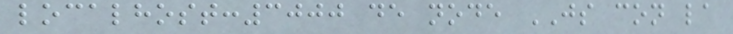localhost:3000 de node JS con la
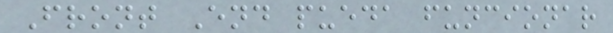Front End pueda funcionar
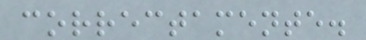correctamente.
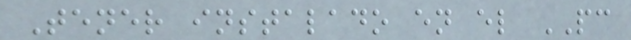Tener instalado en el PC
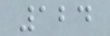124
